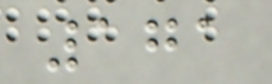171
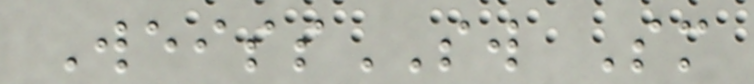WeissSW Sm
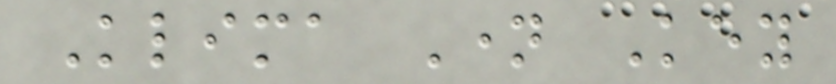Klima Name Key
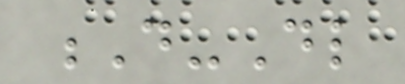D-Dl
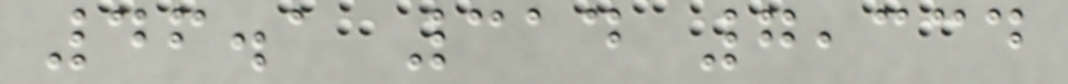46.1 314 7,334
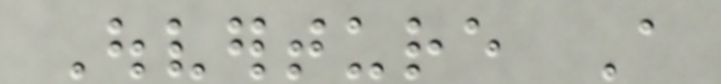Ouverture A
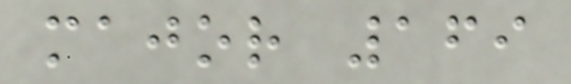major 169
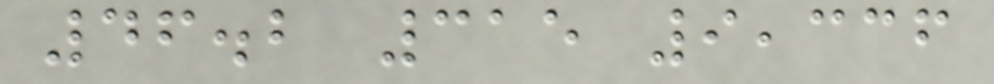46.2 315 9,336
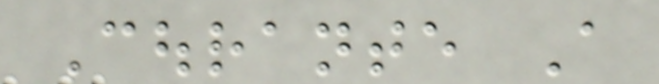Courante A
